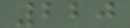220
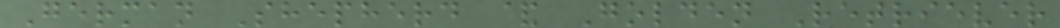German Shepherd & Golden Retriever
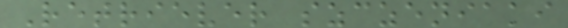Retriever szczeniaki
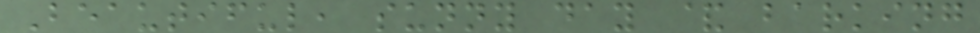Beautiful, sunny day & barking
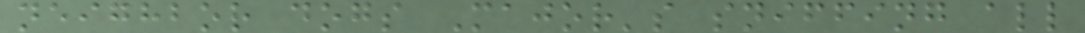neighbor dogs Major's sniffing all
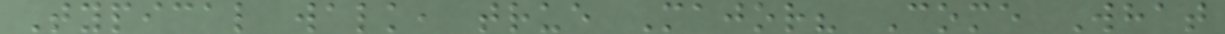Typical walk, true Major? Come What
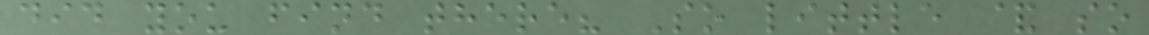did you find there? So little & so
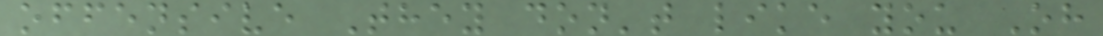offensive They don't like you Oh
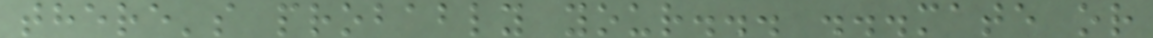there's probably your... ...mate or
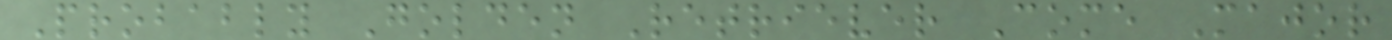Probably Golden Retriever Come Major
